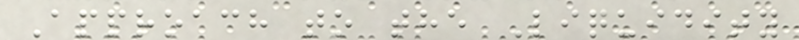Approach to the Liquidity
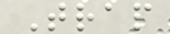Trap
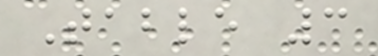Table 3
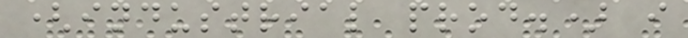(industrial prod.) i
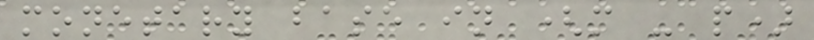monetary base in (m - p)
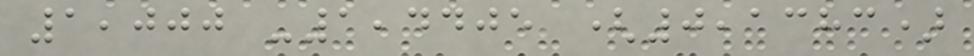1,000 -1,4405 (0,1383)
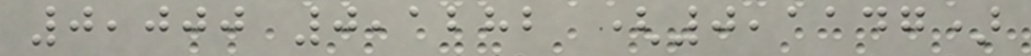0,000 0,1282 (0,1147)
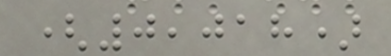(0,018)
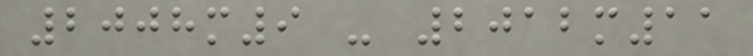2008m9 - 2012m11
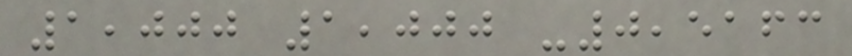1,000 1,000 -0,5163
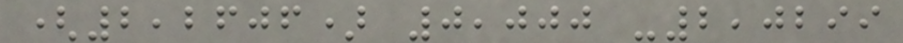(2,2606) 0,000 -2,0299
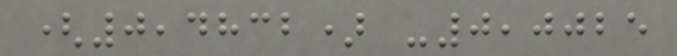(0,4832) -0,0025
